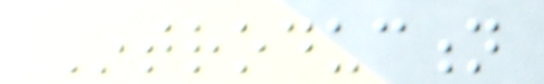Introduction
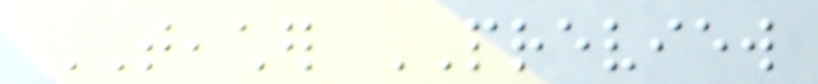TEACHER PREVIEW
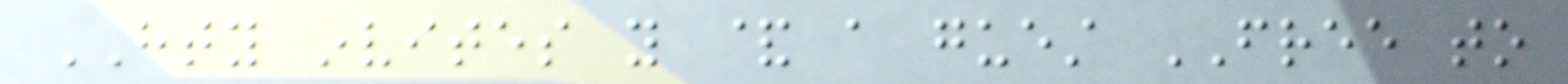HTY invites you & a guest FREE to
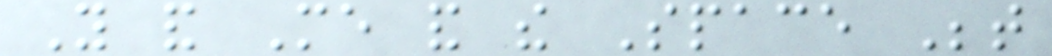You and Me and the Space Between
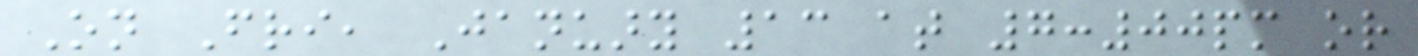On Fri, January 13 at 7:00pm or
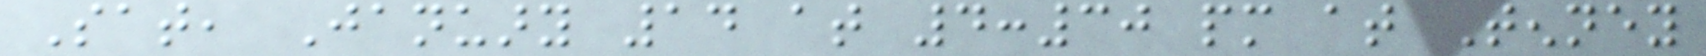Sat, January 14 at 4:30 pm at Tenney
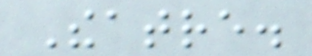Theatre.
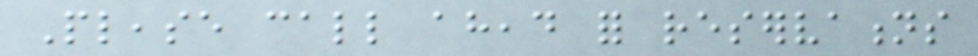Please call ahead for reservations
